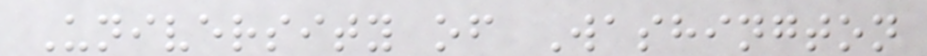University of Washington
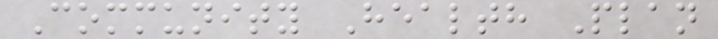Community Health Plan
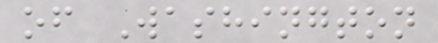of Washington
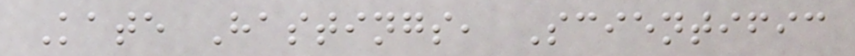Kate Hastings, Scientific
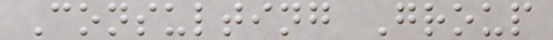Consulting Group
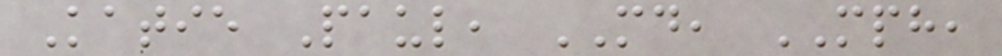Katie Paul, MD, MPH,
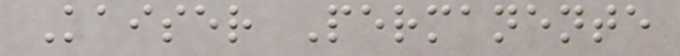Kaiser Permanente
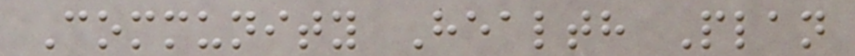Community Health Plan
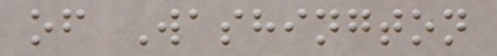of Washington
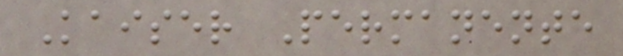Kaiser Permanente
